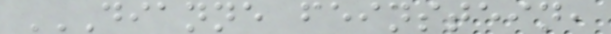DIANNE FEINSTEIN,
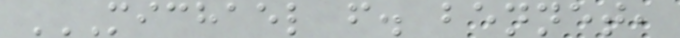MICHAEL F. BENNET,
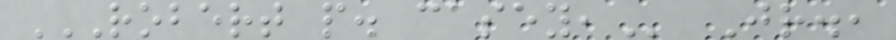ROBERT P. CASEY, Jr.,
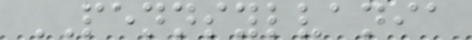PENNSYLVANIA
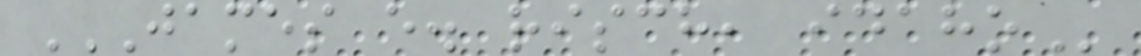JAMES E. RISCH, IDAHO
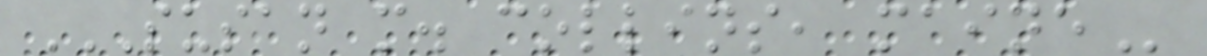SUSAN M. COLLINS, MAINE
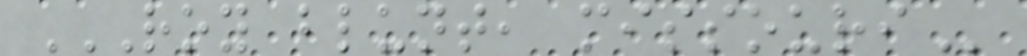ROY BLUNT, MISSOURI
